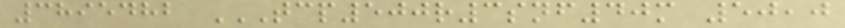3895482 TCP500R3SNF40M 50,0
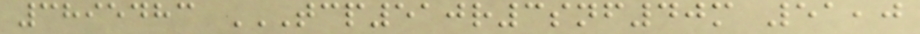3895483 TCP510R3SNF40M 51,0
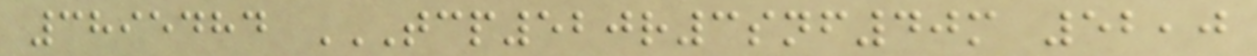3895484 TCP520R3SNF40M 52,0
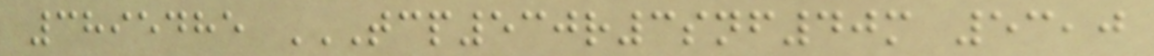3895485 TCP530R3SNF40M 53,0
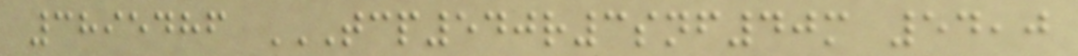3895486 TCP540R3SNF40M 54,0
